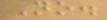No.
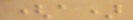(a)
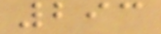293
